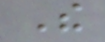The
